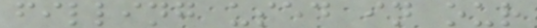filling used in our
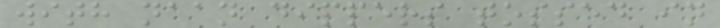with naan dippers tossed in
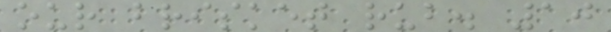our brisket rub. 10
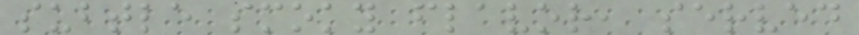subtle smoky flavor, served
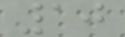10
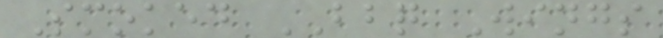Smoked BBQ Wings
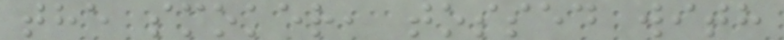the smoker, tossed with
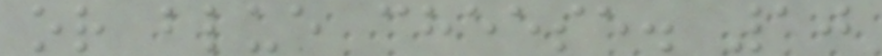or blue cheese. 10
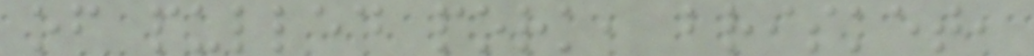of pulled pork, brisket,
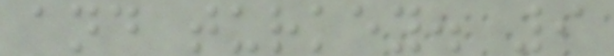and turkey. 9
